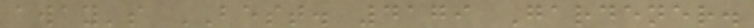away's BEST. 4179 Gardener.
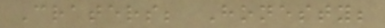Craters; Honesty;
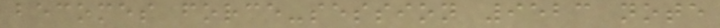becomes force-session 9523 note
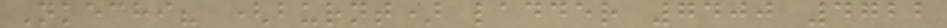Nkechi? (burnt) ladder 7400 4722
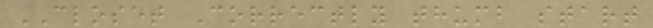CLOSET Correctly thumb start
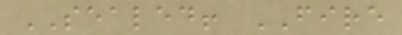SEALED! FIRE
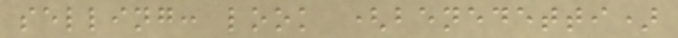selling: look (benedetti)
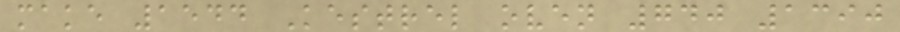make 1544 Kestrel oven 740 1390
